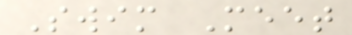Swim Meet
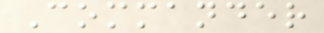Commander
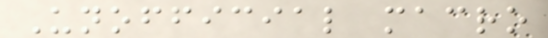Unofficial macro
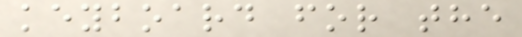keyboard for the
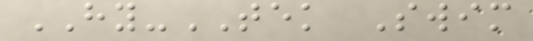HY-TEK Swim
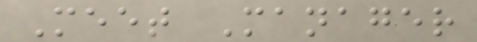Meet Manager
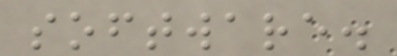software.
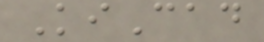KiCad
